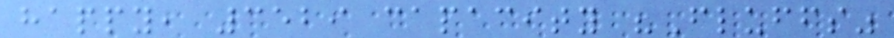happy, 3529 capacity "Fluffs"
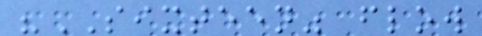"SIXTEEN" flow
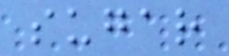sugar
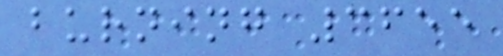burning 3655
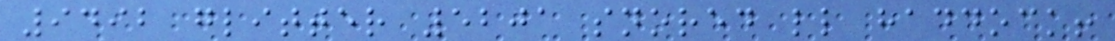9492 glitter 5201 snored ll haddock!
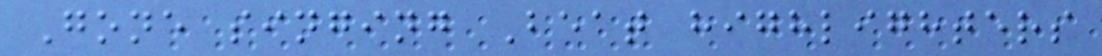Gone singing Beat highlighters
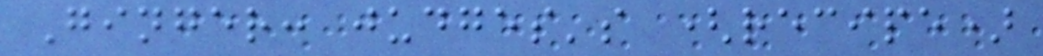Ginger: judges's (recipe)
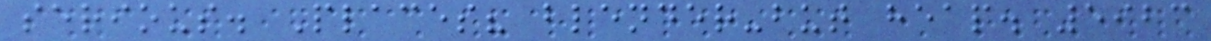serious. Places? blender-but heap. 5923
